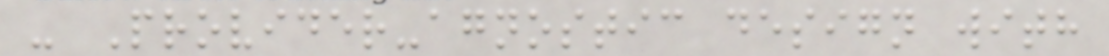- Provider-agnostic design with
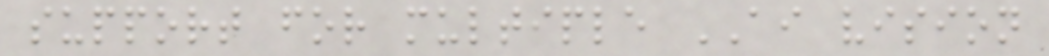support for multiple AI vision
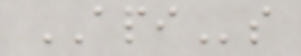APIs
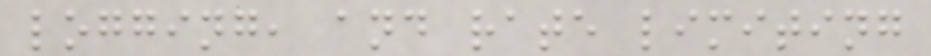logging, and rate limiting
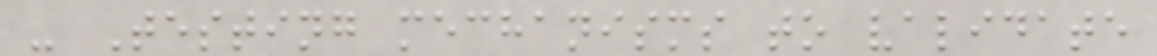- Testing mechanisms to validate
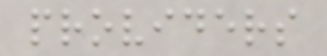providers
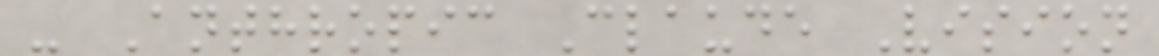- Anthropic Claude Vision
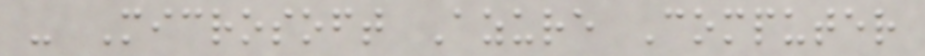- Microsoft Azure Computer
